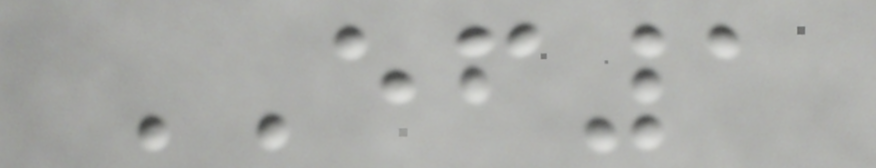EF1
